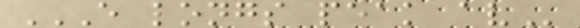E LONGS PEAK AV
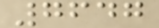7647
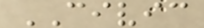CIVIC
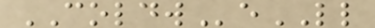COLDWeLL
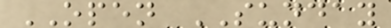OPEN SUNDAY
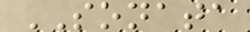SONATA
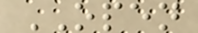OPEN
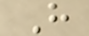H
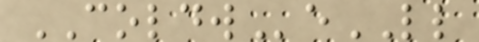COLDWeLL
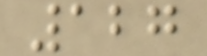127
